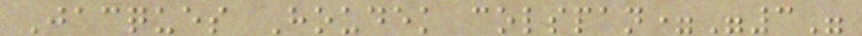Jacques Houdek colspan="3"
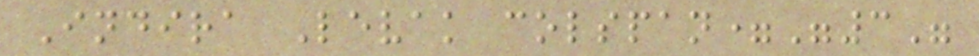Indira Levak colspan="3"
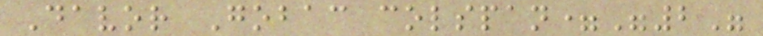Davor Gobac colspan="2"
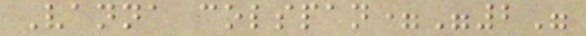Vanna colspan="2"
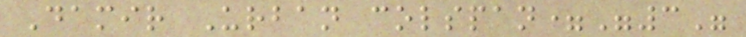Damir Urban colspan="3"
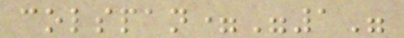colspan="1"
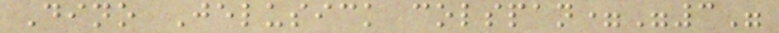Dino Jelusick colspan="3"
